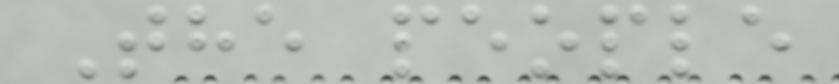The people
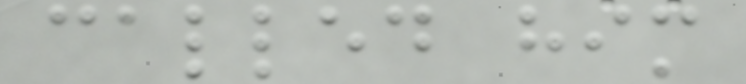called him
